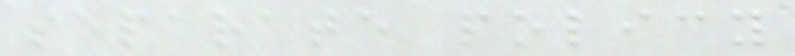separate policy
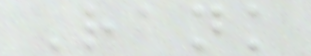Rank
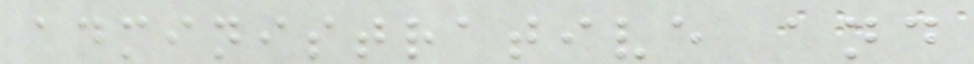administrative and
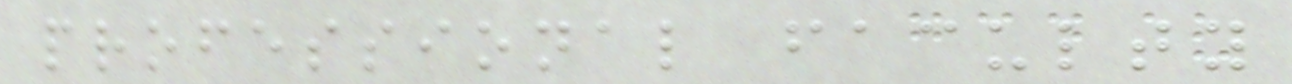professional faculty
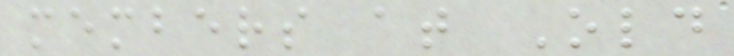members at Old
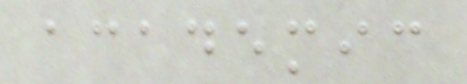academic
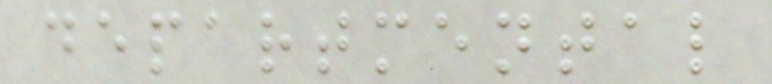departmental
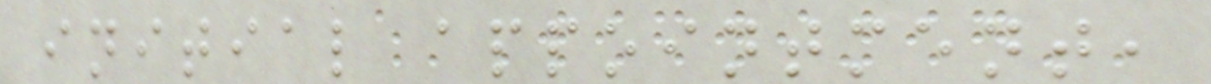initial appointment,
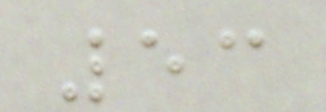53
